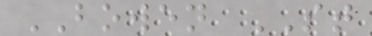BOWEN ST
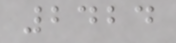2424
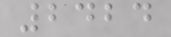2424
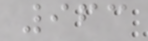963
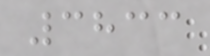3833
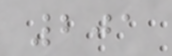201
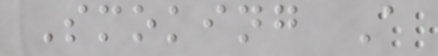Smoking A
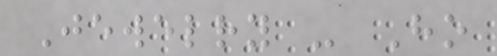Jewelry - Ho
